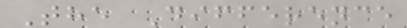The Difference
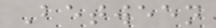Between
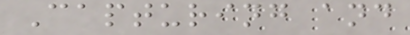Capturing and
